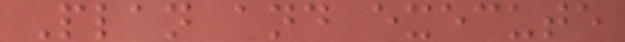Plan and execute
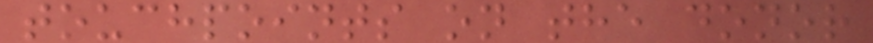touchpoints on the donor
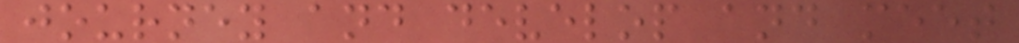journey and develop and meet
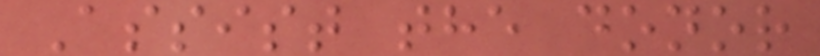Assist the donor
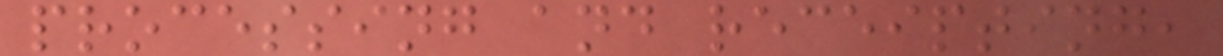processing and receipting,
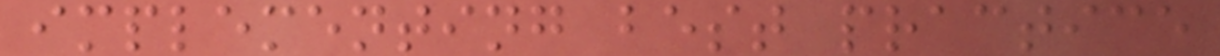implementing best practice
